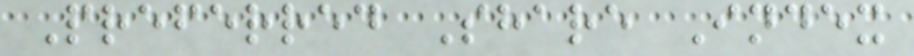Preferred Share Index
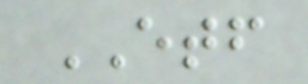ETF
